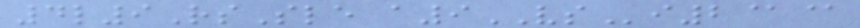4l9RsSle a9VSi2@@
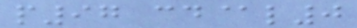p97 cd@l0
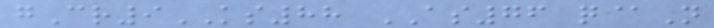gCr9KS88 AS76 q@N
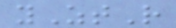yZtR
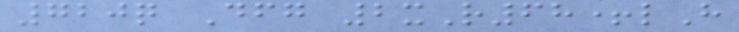720q Dfg 2xR68+lH
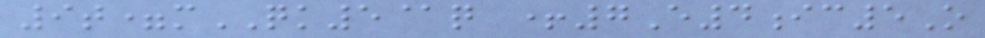9t=mQK5@q +7E4ic5O
